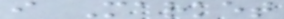i Market
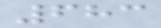683
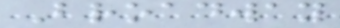Broadway
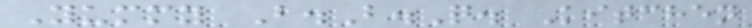Yummy B.B.Q. Kitchen
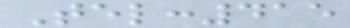Tel:415
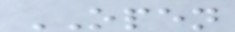OPEN
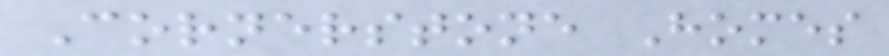Cornerstone Homes
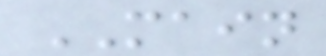MAIN
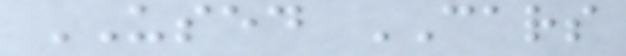USED CARS
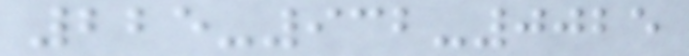225-932-0025
